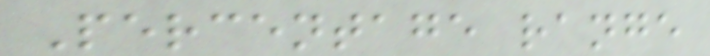Percentage range
